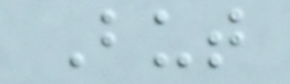But
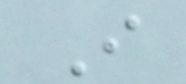I
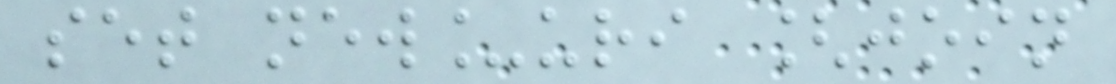set new_uri [join
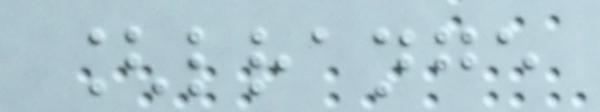[lrange
